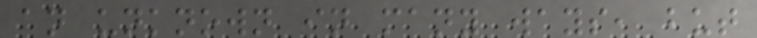an unknown in many ways, but
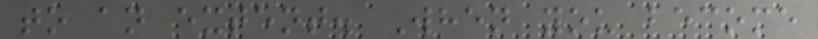to an extent. When you become
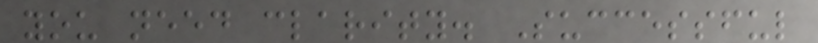you need clarity. Successful
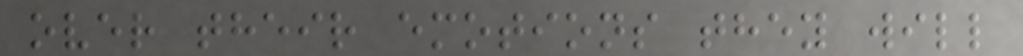over their emotions they will
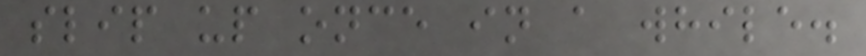slip up once in a while.
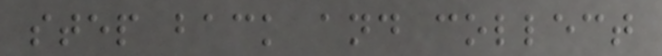step back and collect
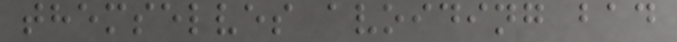themselves avoiding bad
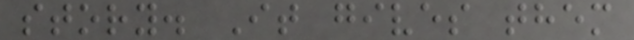story. It gives them
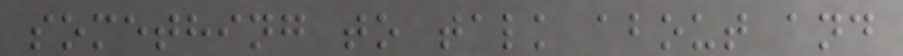something to talk about and
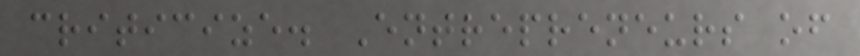criticize. Entrepreneurs of
